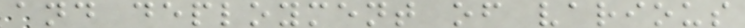and deployment of various
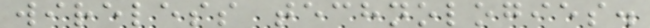wireless technologies.
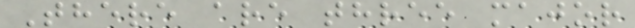There are three major
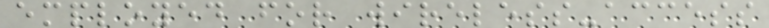employed for wireless-access
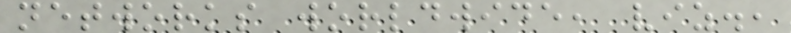networks worldwide, viz.,
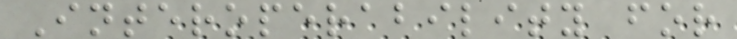Interoperability for
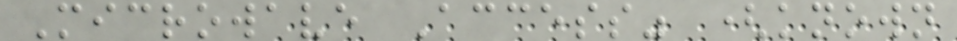Microwave Access" (known
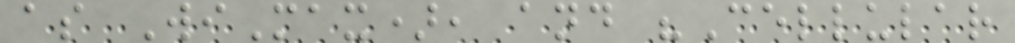as WiMax), and "Cellular
